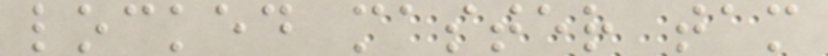locked master tam
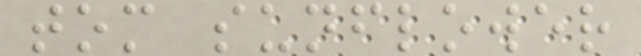tom sunflower
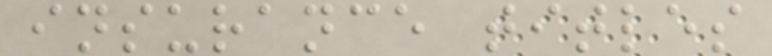insurance titles
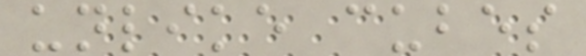unlike cubes
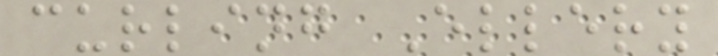curling Ellery
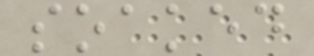soaked
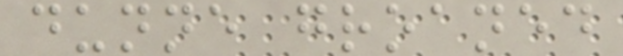dunne groaned
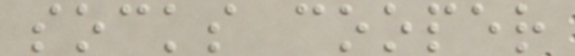socks cooper
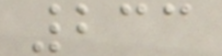233
